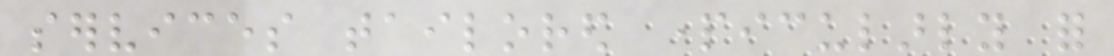services tailored particularly for
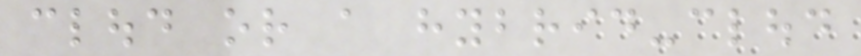cloud or a hybrid-cloud
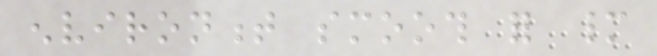environment smooth for many
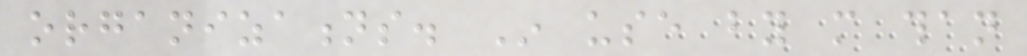organizations. In use by more than
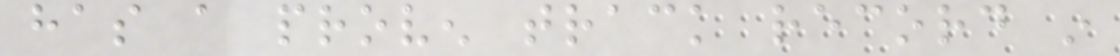has a proven track record in
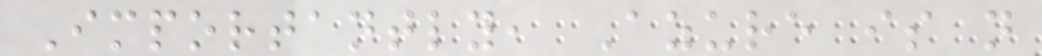Importantly, Azure is not
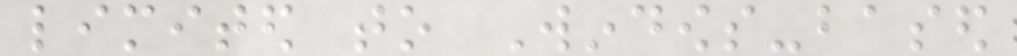limited to Windows-based
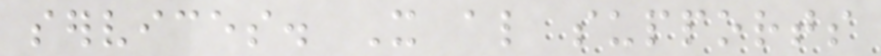services. It also supports
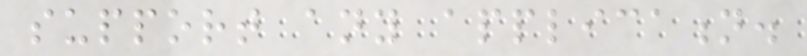support any application.
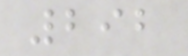292
